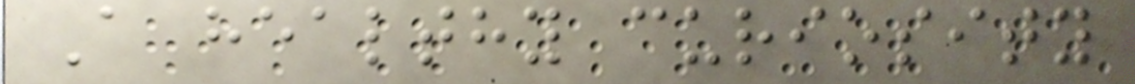A healthy curiosity
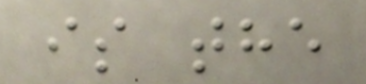is the
